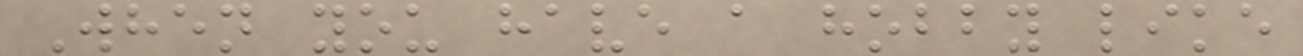When you have a hobby like
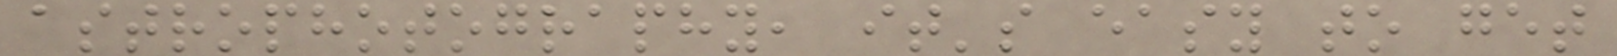astrophotography, it's easy to get
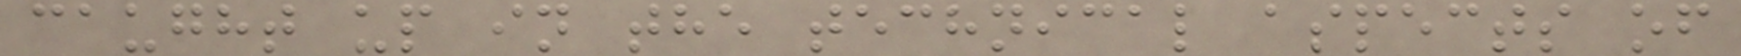caught up in the technical aspects of
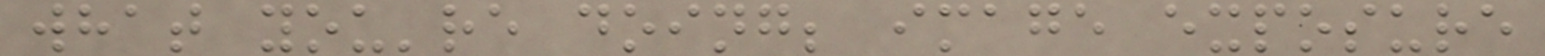what you're doing; image exposure
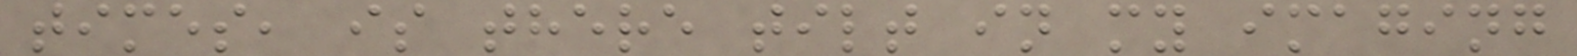times, is there tilt in my imaging
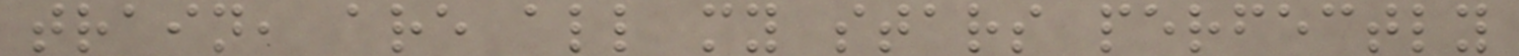train, are all my stars perfectly
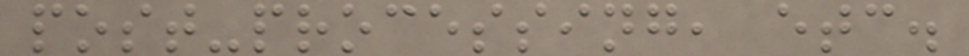post-processing, etc.
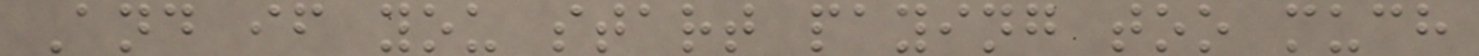And if you start paying too much
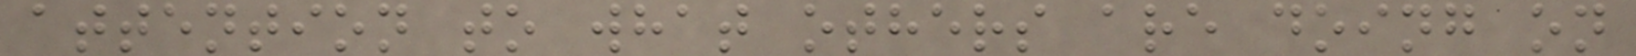attention to what others are doing on
